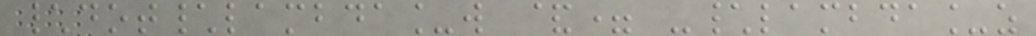\dot\lambda_w &= -\lambda_z
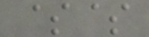$$
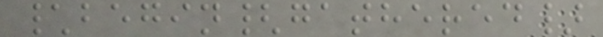\begin{gathered}
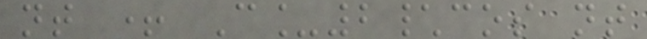nt + C_2\cos nt
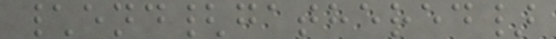\end{gathered}
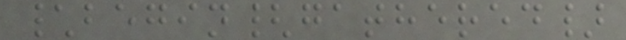\begin{gathered}
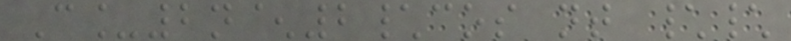C_2n^2\cos nt \\
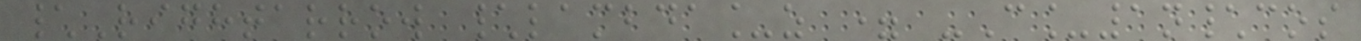\Rightarrow \lambda_z = -C_1n\cos
